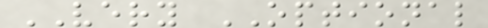VERY OPTIONAL
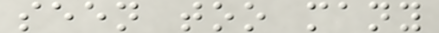seen too many
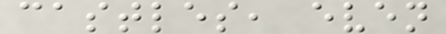castles, even
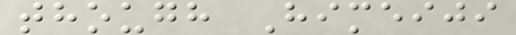though Himeiji
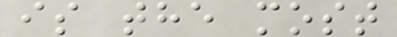is the most
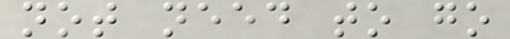not need to go
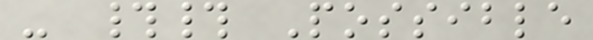- ## Possible
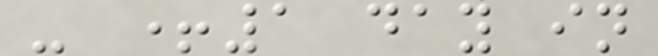- +1 day in
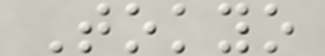Tokyo
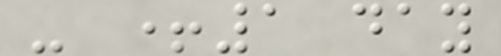- +1 day
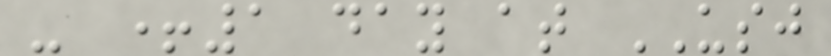- +1 day at USJ
